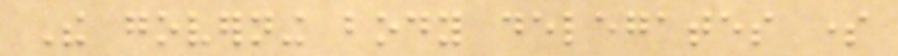The governing body delegates some
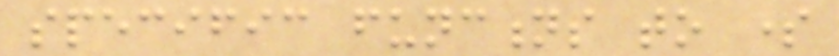specific functions to some
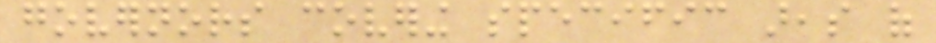governors covering specific areas of
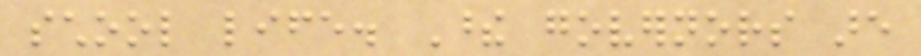school life. These governors are
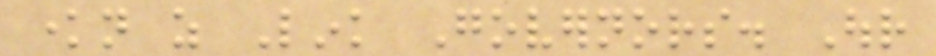known as Link Governors. Our
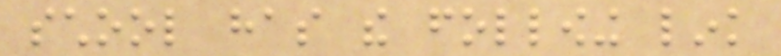school has the following link
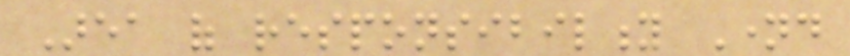Area of responsibility Named
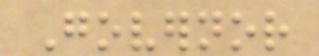Governor
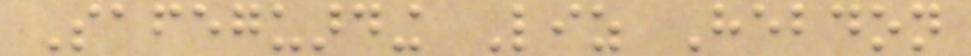Safeguarding Liz Hebdon
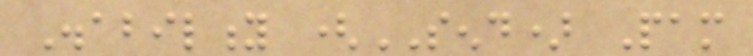Disability (SEND) Pam
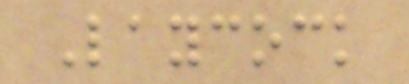Laycock
